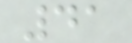41
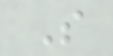S
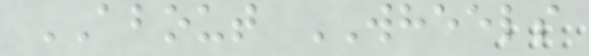ABOUT WHEELS
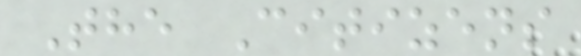The Citizens
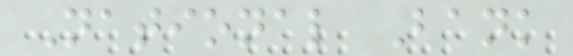National Bank
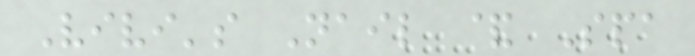Vivi's Nail & Spa
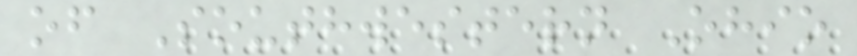of Southwestern Ohio
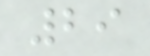29
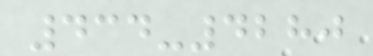434-4280
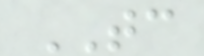TC
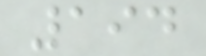194
